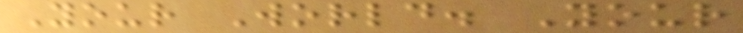Your World. Your
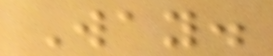Way.
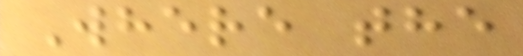Where the
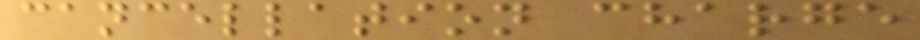cancellation charge
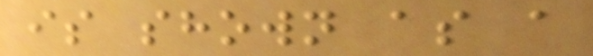is shown as a
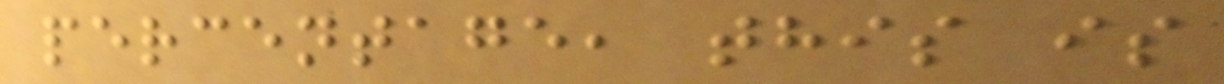percentage, this is
